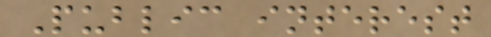Public interest
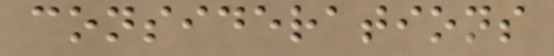considerations
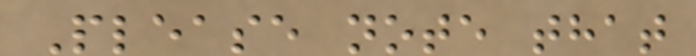Please note that
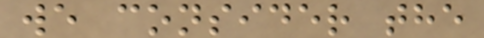we consider the
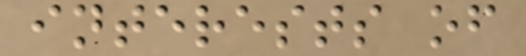interests of
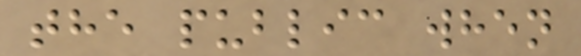the public when
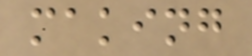making
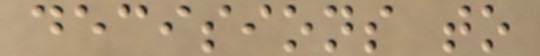decisions to
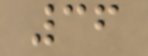36
